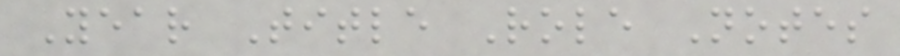Year Title Role Notes
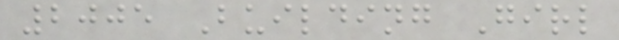2005 Building Girl
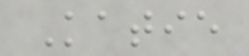Katie
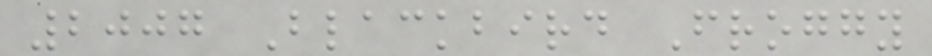2007 Blackbird Froggy
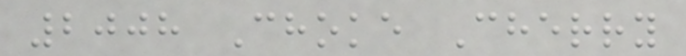2008 Choke Cherry
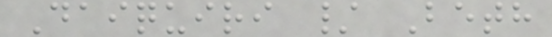Daiquiri / Beth
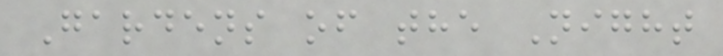Gardens of the Night
